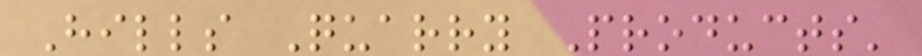Hills Quarry Products'
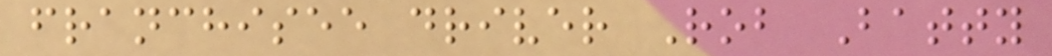franchisee driver Rob Batty
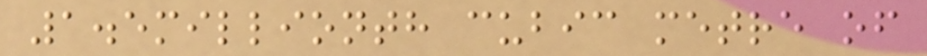1.5millionth cubic metre of
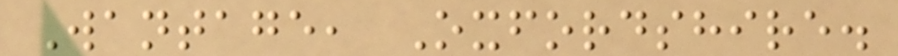Wantage, Oxfordshire.
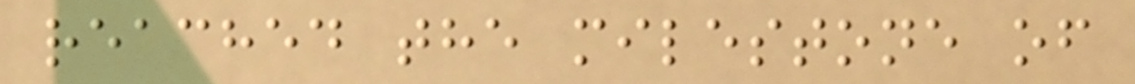reached the milestone of
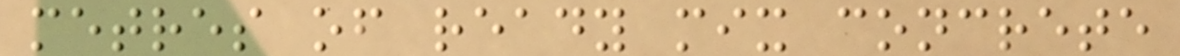metres of ready mix concrete
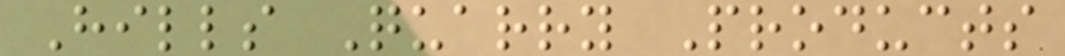Hills Quarry Products
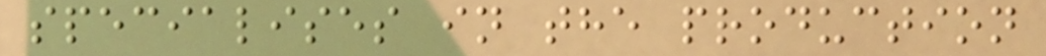specialises in the production
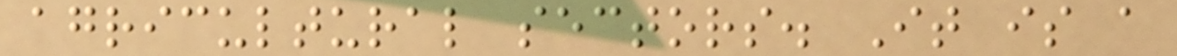agricultural sectors. It is a
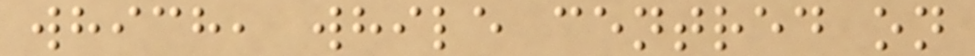which, while centred on
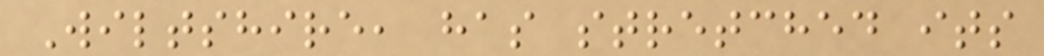Wiltshire, has stretched its
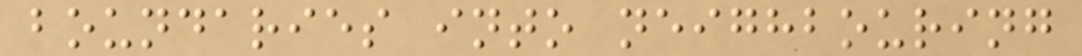boundaries into neighbouring
